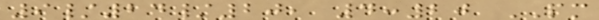9/24/20, 4:20 PM
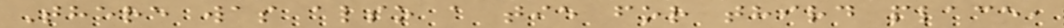There was also a tie for third place,
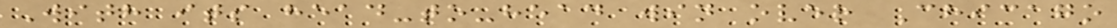With its head-to-head win over Chicago
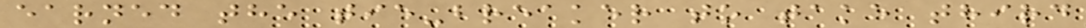earned the tie-breaker to take third
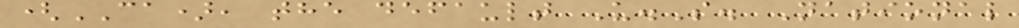(CA), the default U.S. National
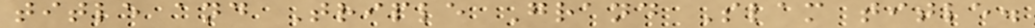title and Triple Grand Slam title.
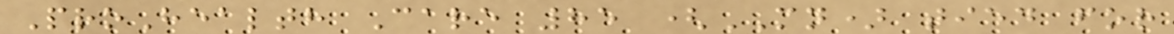ProHealth Care 85 (MN) tied for
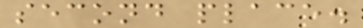second place.
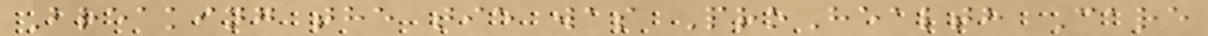Breaking the tie was ProHealth Care
